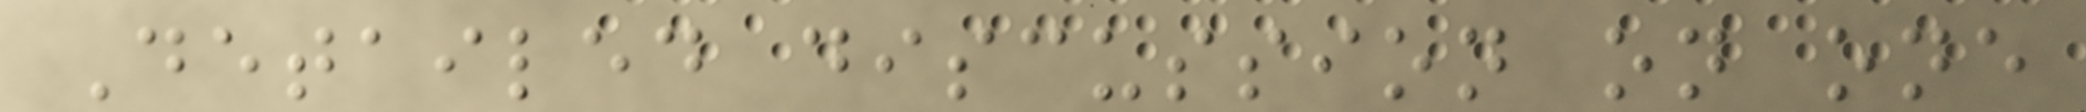Detailed discussion on one
